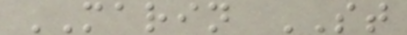MARIN ST
